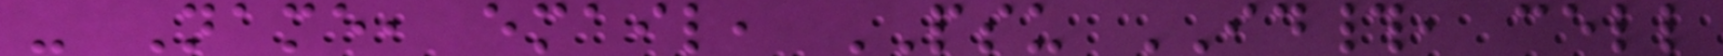- Name, email, PSU ID#, cell
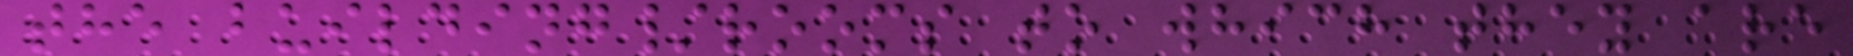the building/rooms to which they are
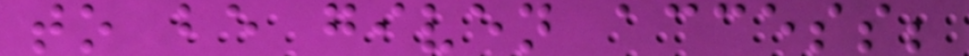to be given access;
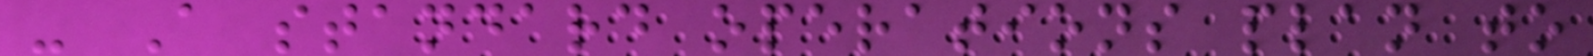- A standard operations plan to
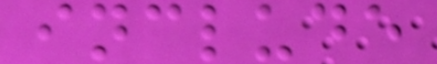include
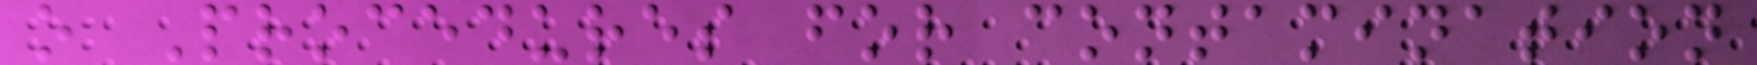o Procedures for contamination
